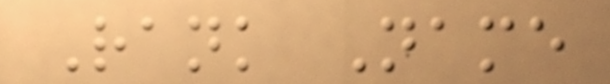Rank Name
